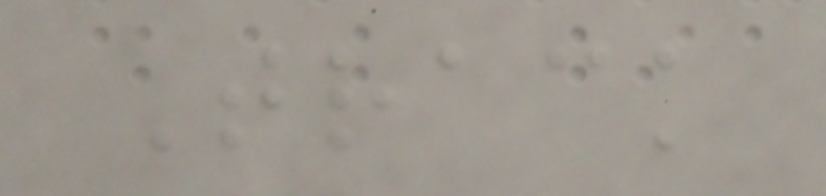Track
